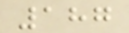187
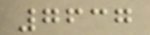7637
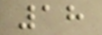18
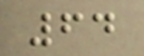64
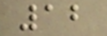12
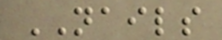NAILS
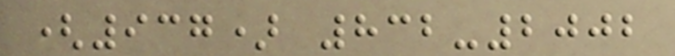(937) 832-2002
